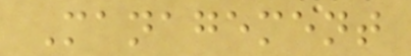Management
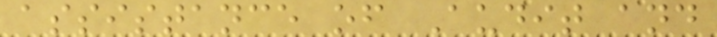assistance of Audit and
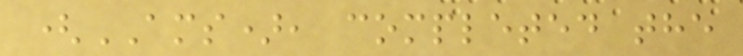(AMS), completed the
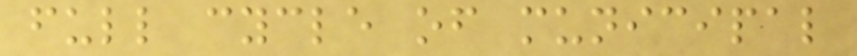full cycle of municipal
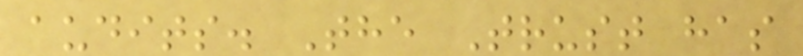audits. The Trust has
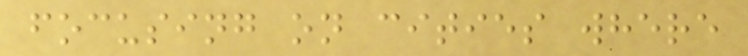focusing on cities where
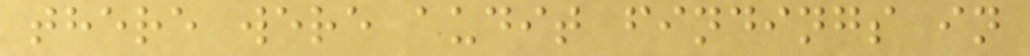there were audit findings in
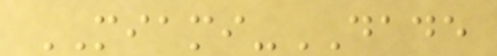MIAMI-DADE
